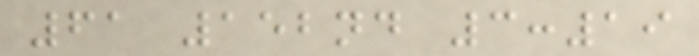61 152nd 3:19
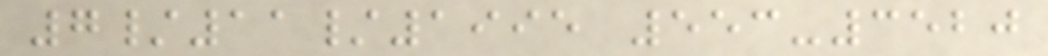7/11/1995 553-3520
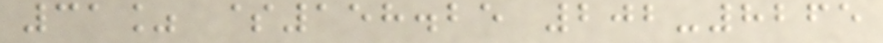31% $158.25 202-8265
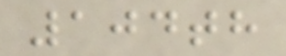104th
